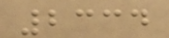2334
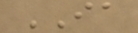IA
